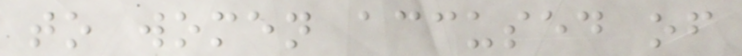to women accused of
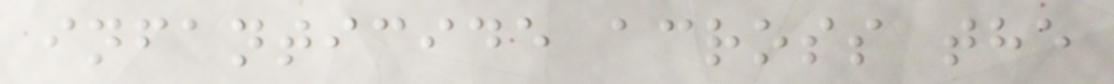infanticide across the
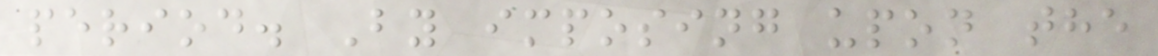period. By imposing upon the
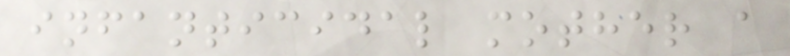infanticidal mother a
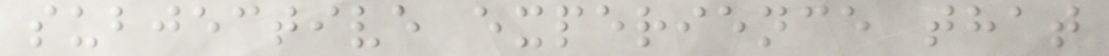subjective experience that
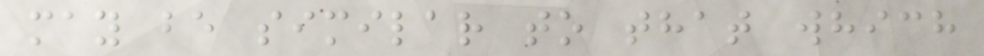may be similar to that which
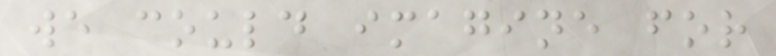we could imagine for
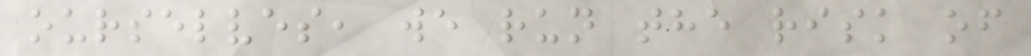ourselves, we run the risk of
